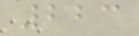223
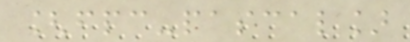[fpc-pascal]
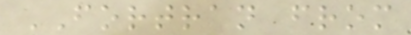FORTRAN from
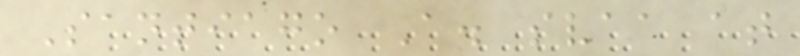Santiago A. svaa at
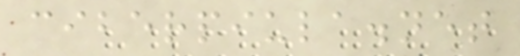ciberpiula.net
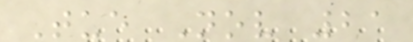Tue Nov 21
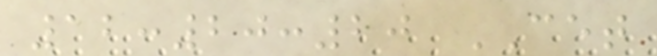12:20:20 CET
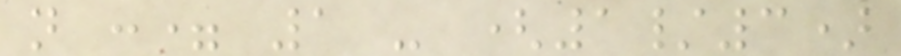n := 1 - (1/3)
